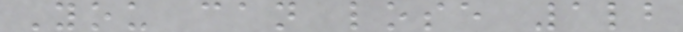You can lose 1lb
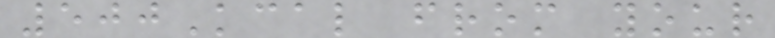500Kcal from your
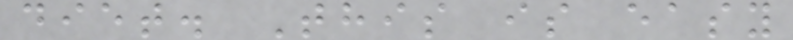diet. This is easy
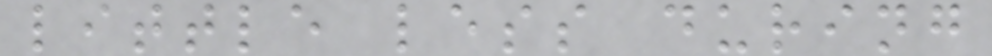little less during
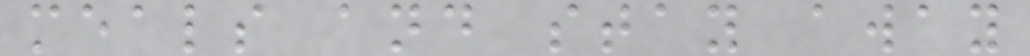meals and stay away
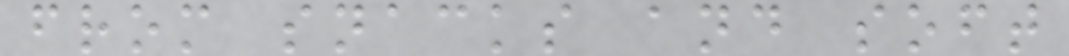from snacks and soft
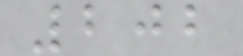202
